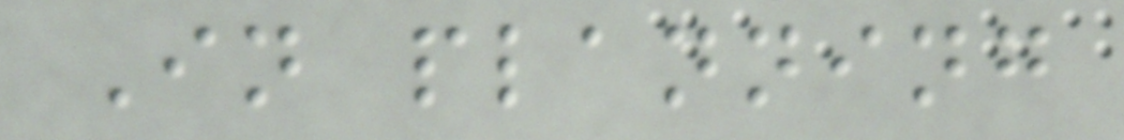In planning
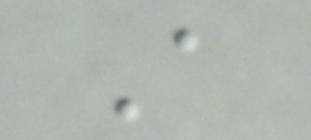A
